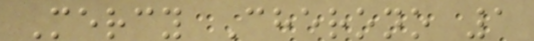Mercy Cherono 1
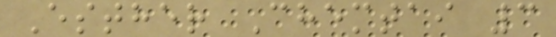Esther Chemtai 3
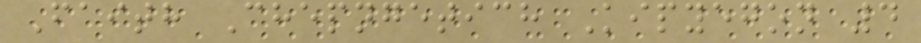Faith Chepngetich Kipyegon 4
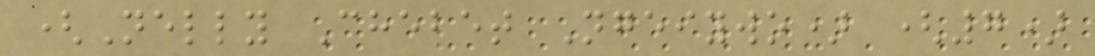(Nelly Chebet Ngeiywo) (7)
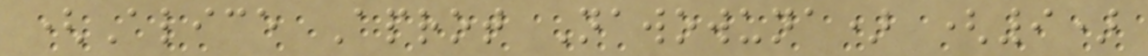(Alice Aprot Nawowuna) (9)
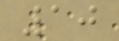10
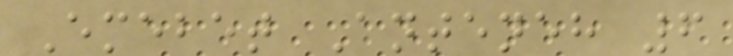Emebet Anteneh 6
